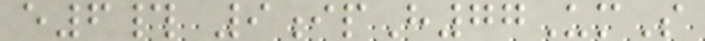e6# 9ipH77UmS
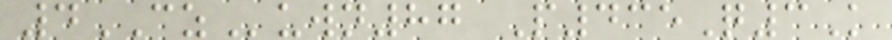4CZuwn87 P435Q3K
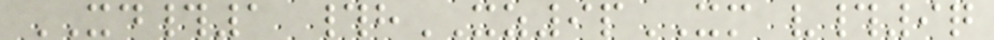XD#1 #hXZ9pXM v#9q
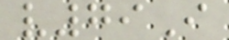v79I
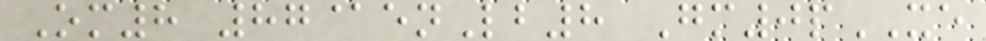Om8 87@enLb8 Gm0pXE
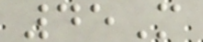45M
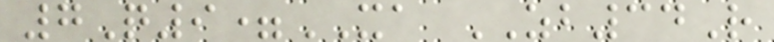7Q9=XA ZB34R
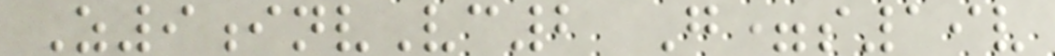Z9invVc2 G=s19v
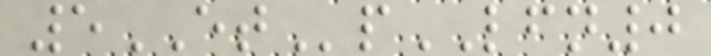5ETpLFN0
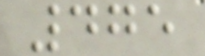475
